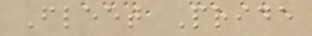Fleet Pride
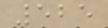525
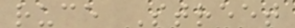ruce Street
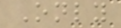Only
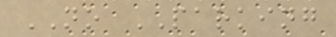NO PARKING
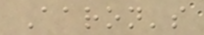Aaron's
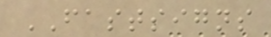FASTSIGNS
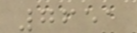7651
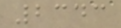2343
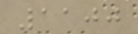1100
